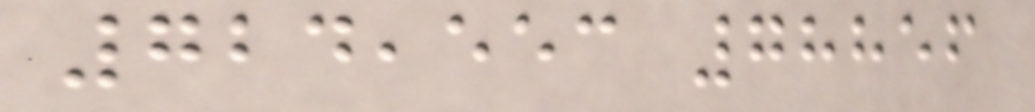724,553 78856
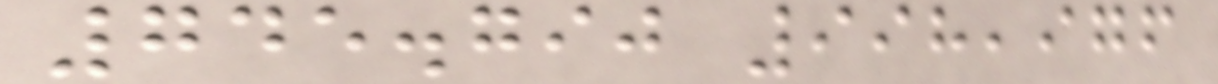745.790 998,976
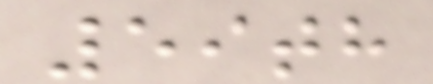59th
